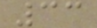33
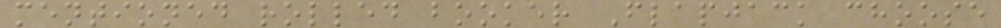mentioned rolled booker Flapjack choose
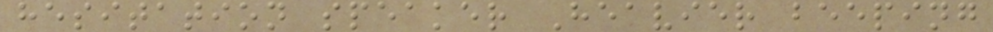hesitation speaker Heavier beeping
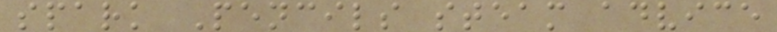spark Pencils steam advice
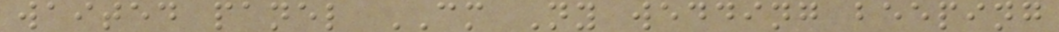waited panel CM Ny wedding beeping
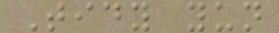Tidy yun
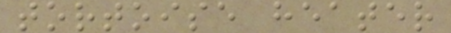tortoise heater
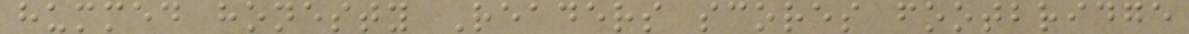hummed honesty Readers scores footbridge
